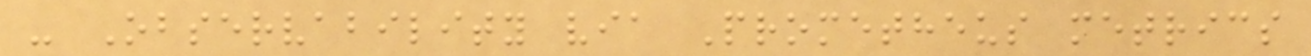- Observability via Prometheus metrics
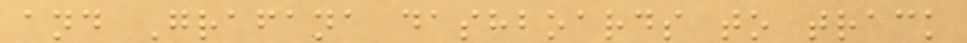and Grafana dashboards to track
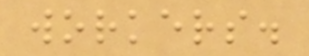workers.
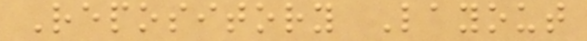Repository Layout
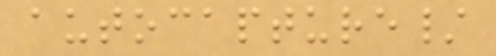autocapture/
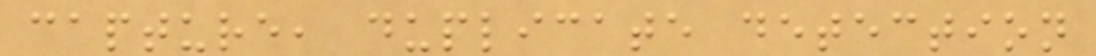capture, duplicate detection
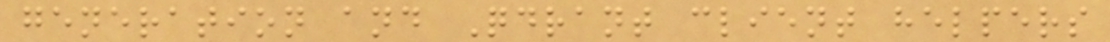generation and Qdrant client helpers
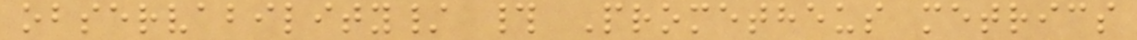observability/ # Prometheus metrics
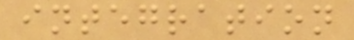integration
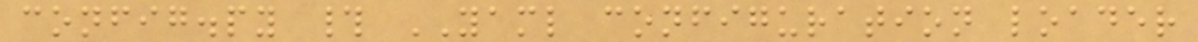config.py # YAML configuration loader
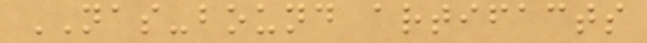NAS-bound artifacts
